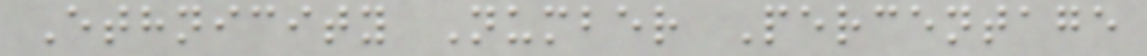Ethnicity Number Percentage
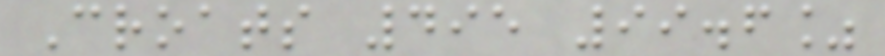Croats 495 99.6%
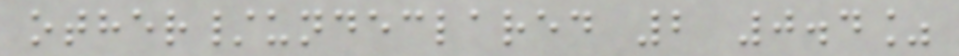other/undeclared 2 0.4%
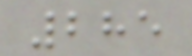285
